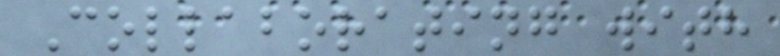Collaborating with
